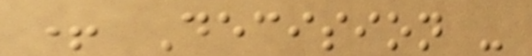+ Decision -
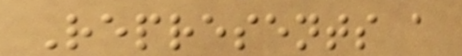Represents a
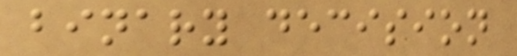binary decision
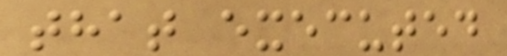that executed
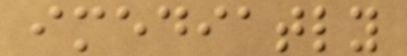imediatly
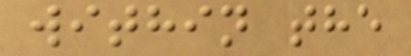within the
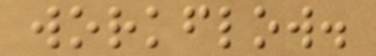workflow.
